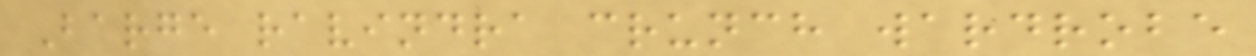Barge ravindra crunch wardrobe
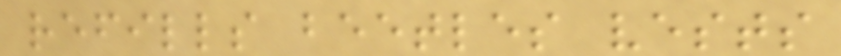refills beetles vests
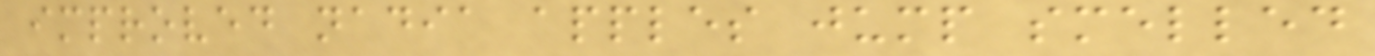improved nadia apples jump smelled
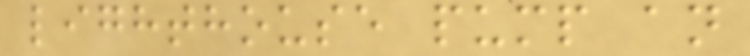lighthouse pump an
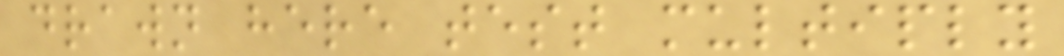drawn here test multiply
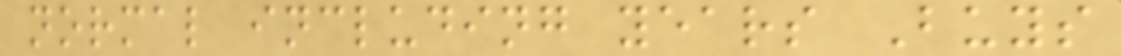normal including years Buys
